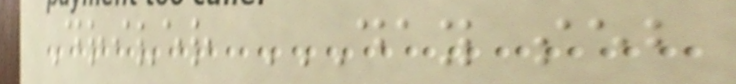Driver DAY SEB
